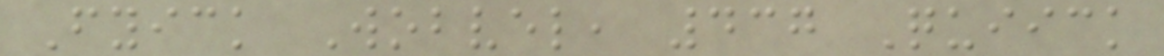Fyick Wobvel, 437 Quiick
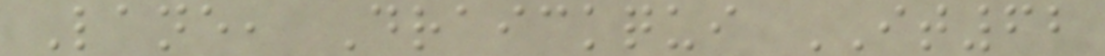Lane, Draickqui IT62
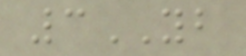3YB
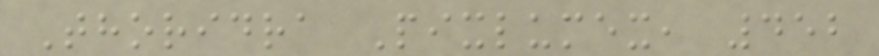Thoridra Pixlumex, 452
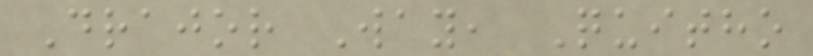Drajor Way, Quitho
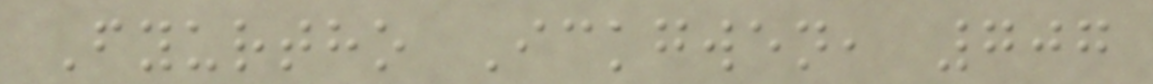Fyurtho Ickgwen, 707
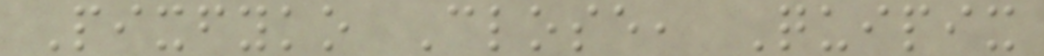Pixfyko Close, Quipix
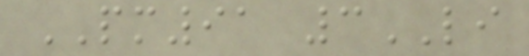PM91 3LI
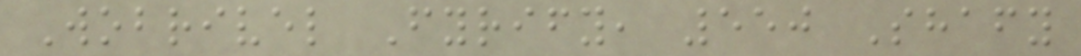Wobrivel Fyrify, 550 Shafy
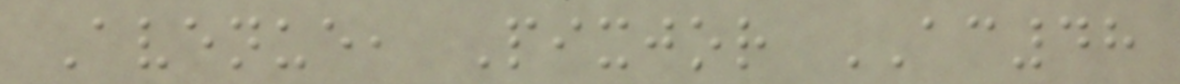Avenue, Pixjor AC48
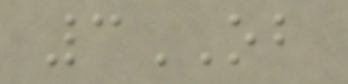3OB
